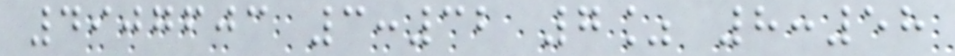4907603 3:32 7% 8:58
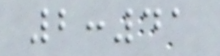2:41
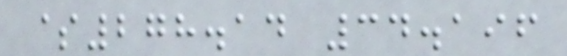$278.14 34.196
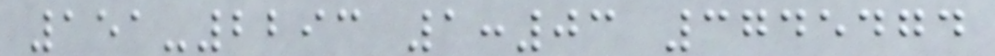151-2293 1:03 3745474
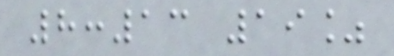8:13 19%
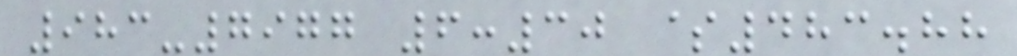983-7977 6:30 $483.88
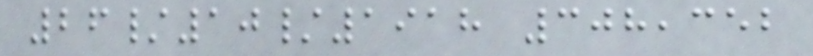26/10/1918 308,352
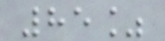85%
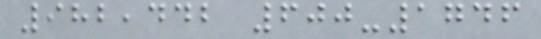982,442 600-1746
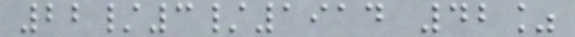22/3/1914 42%
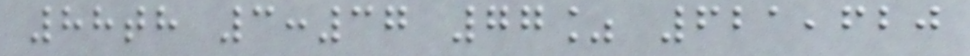88th 3:37 77% 621,620
